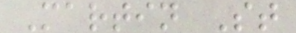Martin St
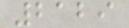2129
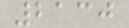2130
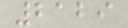2129
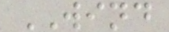WIND
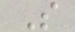S
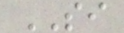SI
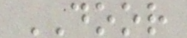DOOR
